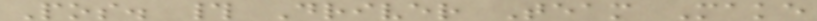Pos. # Driver Team Make
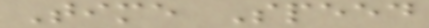Time Speed
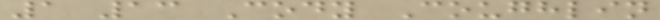1 13 Cody Coughlin
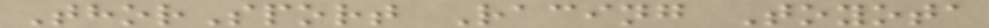ThorSport Racing Toyota
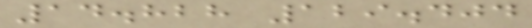14.828 129.404
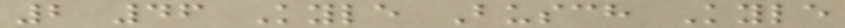2 46 Kyle Busch Kyle
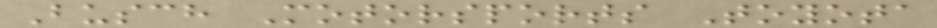Busch Motorsports Toyota
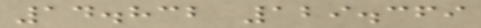14.832 129.369
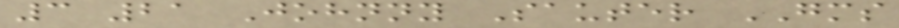3 21 Johnny Sauter GMS
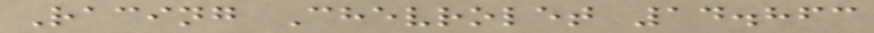Racing Chevrolet 14.863
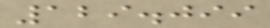129.099
